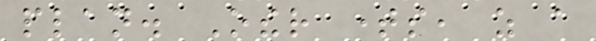plan. Other times, as a
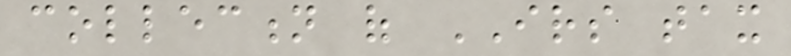collection of IRS tax
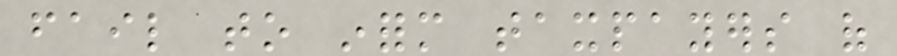fail to inform taxpayers of
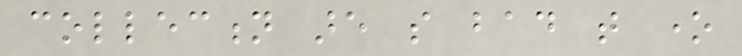collection are so bad that one
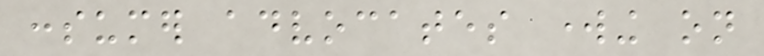consumer advocates working on
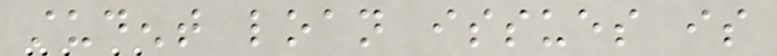student loan issues is
